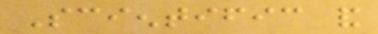Scientific and
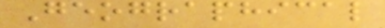Geographical
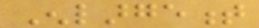Enlargement
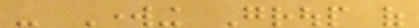- Working Group of
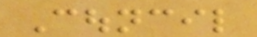Council
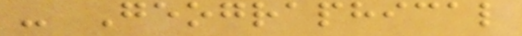- Geographical
